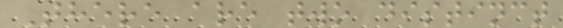There are two distinct
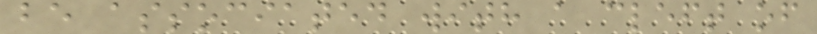be associated with a cleft of
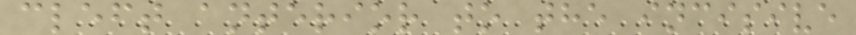cleft anterior to the incisive
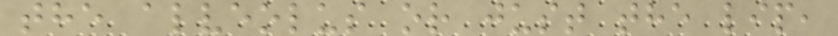the alveolus or just the lip,
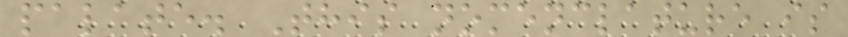palate. This nomenclature is
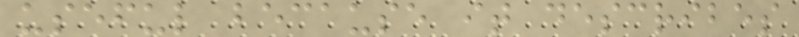useful because it describes
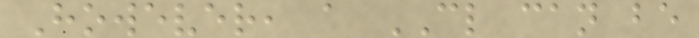However, a CL can be
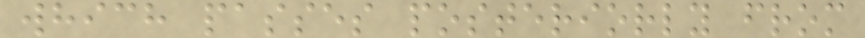which passes posteriorly from
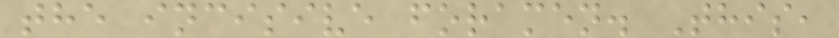the incisive foramen. This,
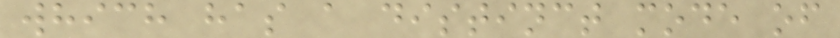which has a distinct mode of
